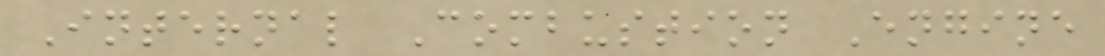Internal Combustion Engine
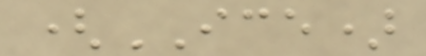(ICE)
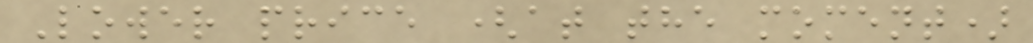Lower price (at the moment)
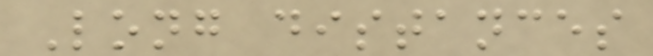Long distances
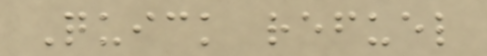Quick refuel
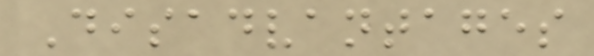Disadvantages
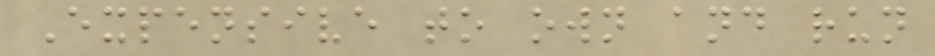Expensive to own and run
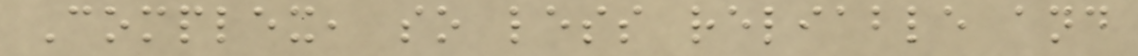Complex, so less reliable and
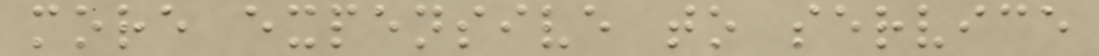more expensive to service
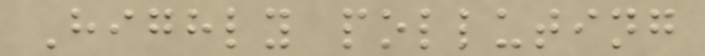Highly polluting
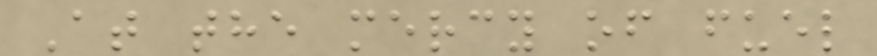At the mercy of fuel
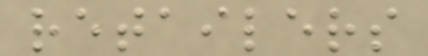retailers
